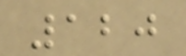120
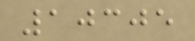10305
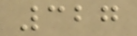327
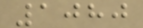1080
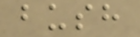bush
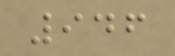946
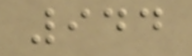944
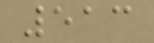513
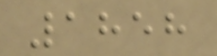1858
